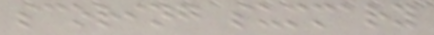scoring summary
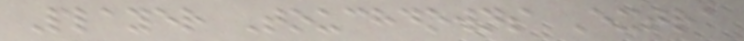Player Touchdowns Extra
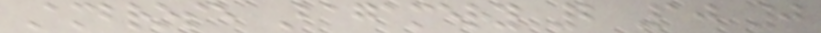Ambrose Bagamery 2 10 0
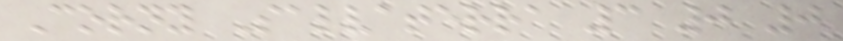Corny Salvaterra 3 0 0
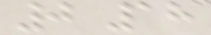0 18
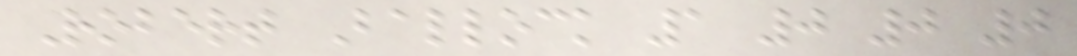Robert Ballock 1 0 0 0
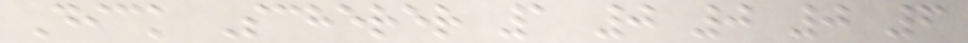Dick Scherer 1 0 0 0 6
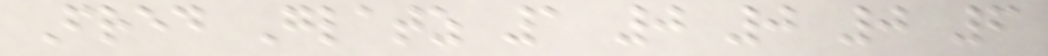Fred Glatz 1 0 0 0 6
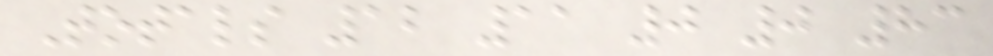Totals 12 11 0 0 83
